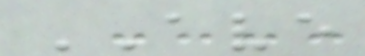AVE
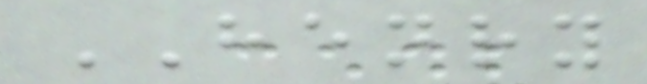HENRY
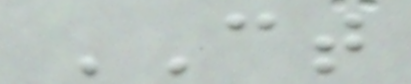CT
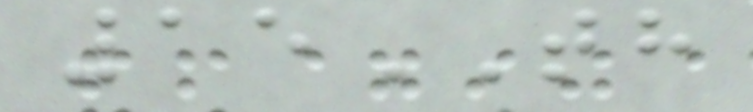15TH
